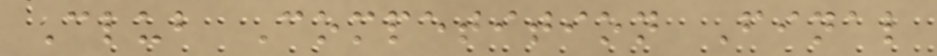Club Competition Final
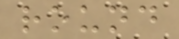round
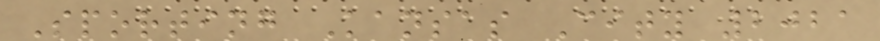Sporting Kansas City 2021
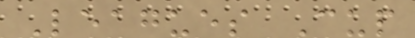Leagues Cup
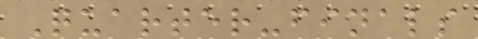Quarter-finals
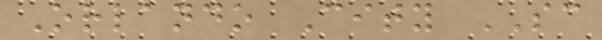Orlando City SC
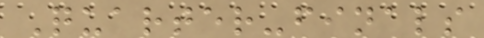Quarter-finals
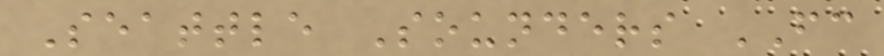Seattle Sounders FC
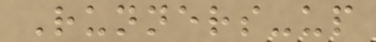Runners-up
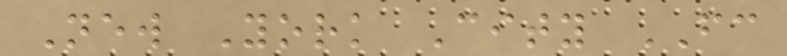New York City FC
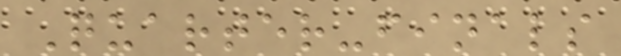Quarter-finals
